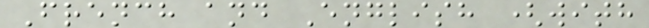French and English (with
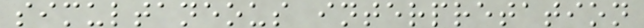simultaneous interpretation
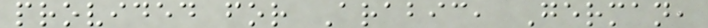provided for Arabic, German,
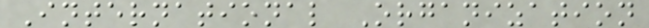International Organization
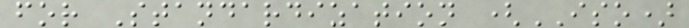for Standardization (ISO)
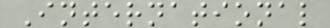International
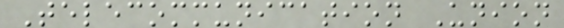Telecommunication Union
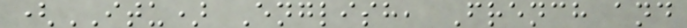(ITU) English, French and
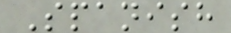Spanish
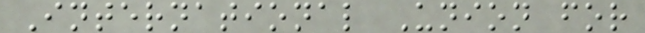International Union for
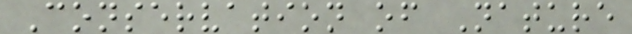Conservation of Nature
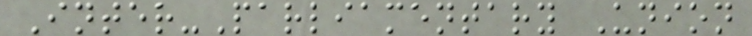Inter-Parliamentary Union
